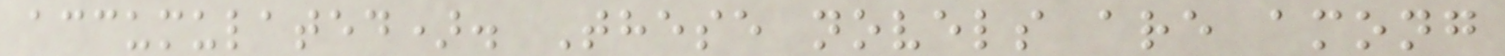accumulated). These novels are among
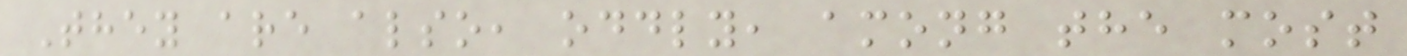They are also, oddly, among the most
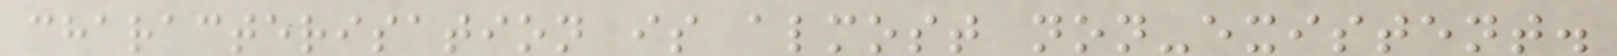characterisation is almost non-existent.
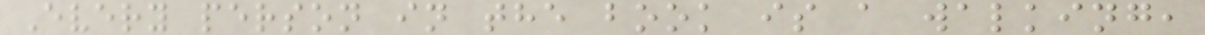Every person in the book is a walking,
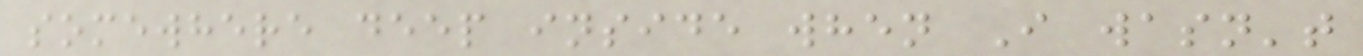somewhere deep inside when I wasn't
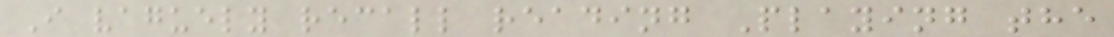I vaguely recall reading Playing the
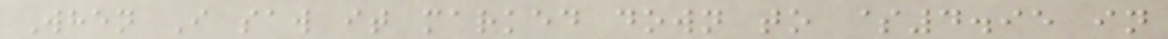When I saw it marked down to $4.95 in
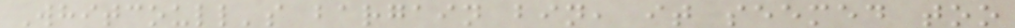Whitcoull's bargain bin, it seemed too
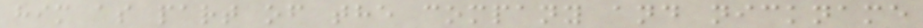him as part of the company and nickname
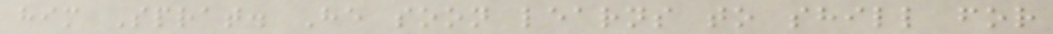him Sprat. He soon learns to shill for
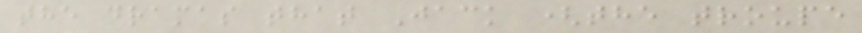the dramas that Jack (the troupe
